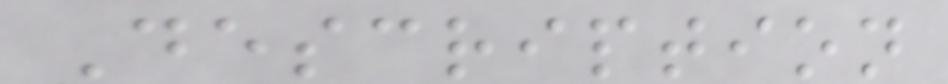Description
